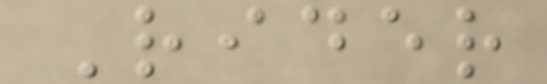Rider
